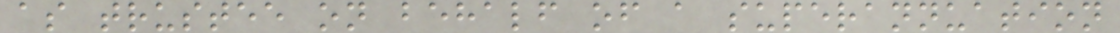as trustee on behalf of a superannuation
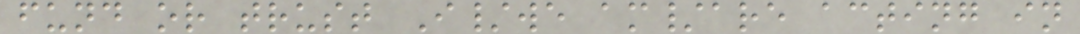fund or trust I/we am/are acting in
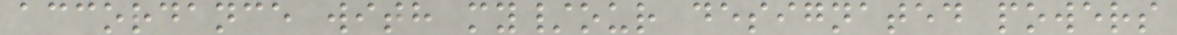accordance with my/our designated powers
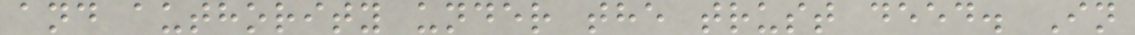and authority under the trust deed. In
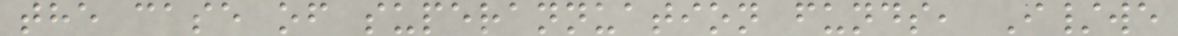the case of superannuation funds, I/we
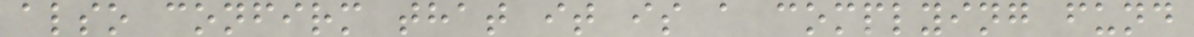also confirm that it is a complying fund
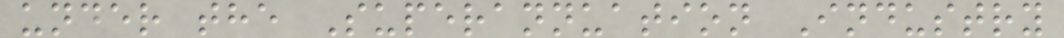under the Superannuation Industry
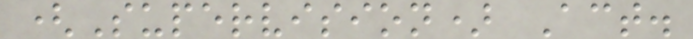(Supervision) Act.
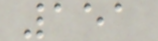151
